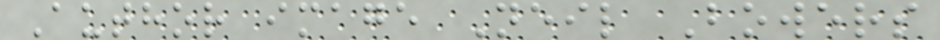Author image Neil Bowers
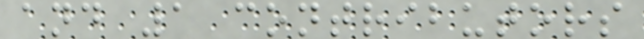and 1 contributors
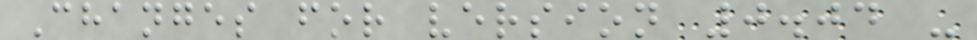Changes for version 0.04 -
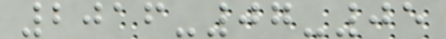2016-07-05
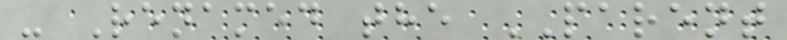- Renamed the PARENT
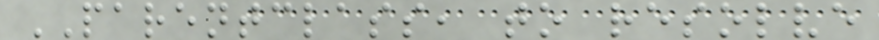PARENTCLASS, to resolve
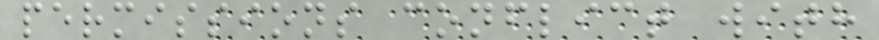permissions conflict with
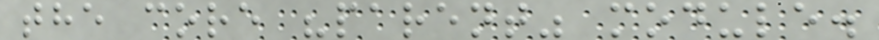the core "parent" module.
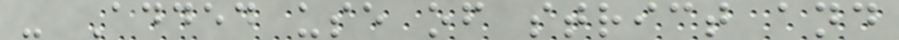- Added use of strict and
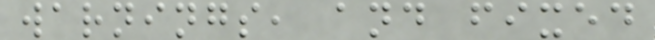warnings, and fixed
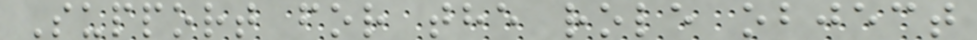Support for the role object
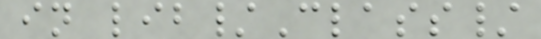in lib/Class/
